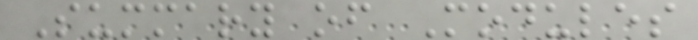Summary of Modules
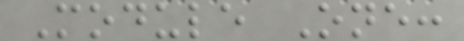Module One:
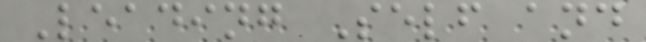Leading Self and
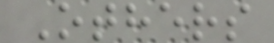Others
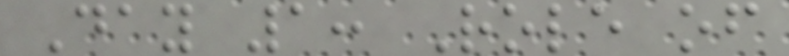Day 1: Role of
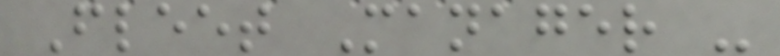Fleet Manager -
